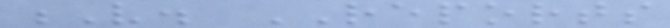V. REPORTS
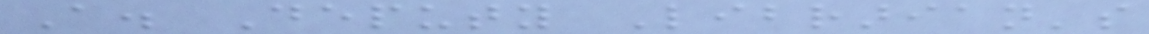A. Deputy Librarian's
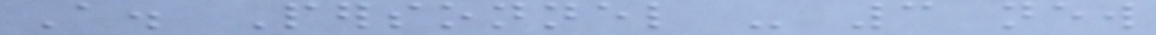A. Personnel - 3 new
